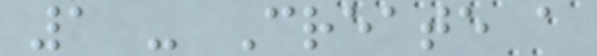1 - Create a
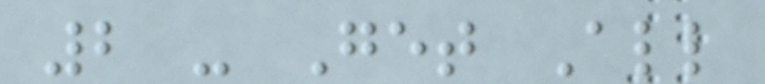2 - Get All
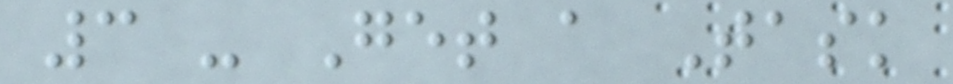3 - Get a Task
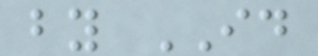by ID
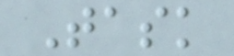Task
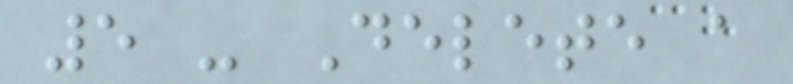5 - Delete a
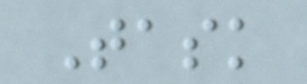Task
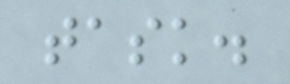task.
